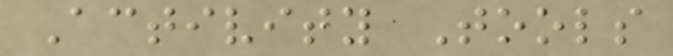Activity Tools
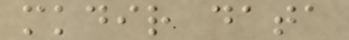mkdir data
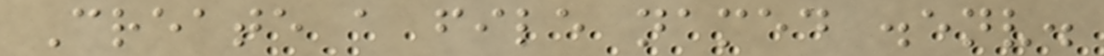Create a file named .env.
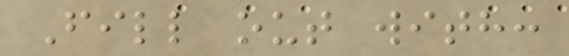Fill out with:
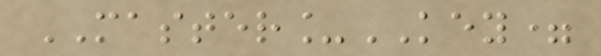MASTER_KEY=
